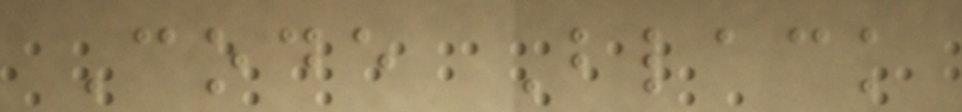Code Black
